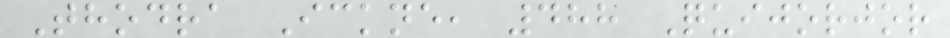Thodra Ickne, 488 Quijorjor
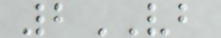2VB
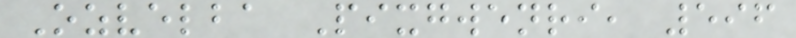Ozvelba Pixgwenri, 596
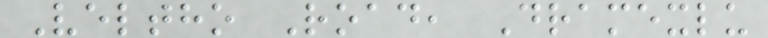Veltho Road, Dramexlu
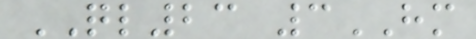QL23 3HM
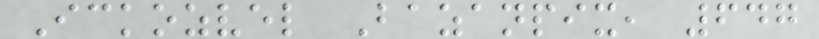Ickozvel Bazanpix, 647
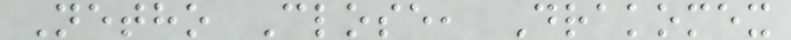Netho Close, Drakomex
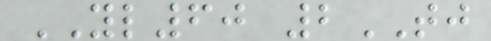YL60 2TJ
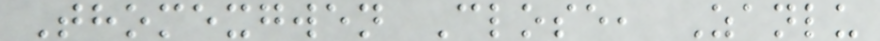Thomexgwen Close, Zanlu
